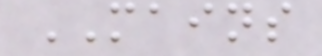MAINS
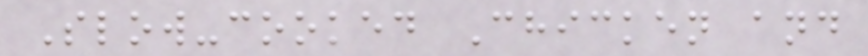Slow-cooked Chicken and
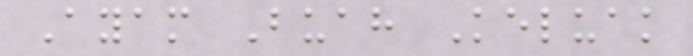Ayam Buah Keluak
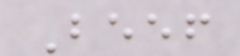Beef
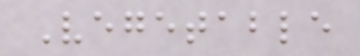Vegetable
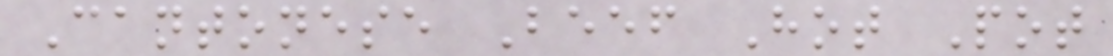Cantonese Beef Hot Pot
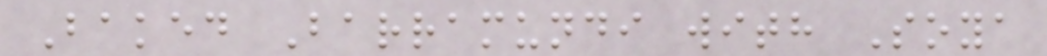Baked Barramundi with Soya
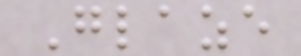Glaze
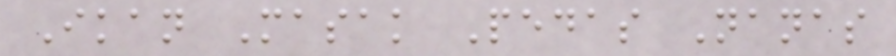Ikan Masak Pedas Nanas
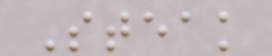Steak
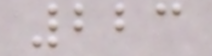223
